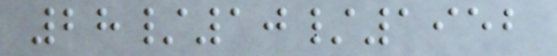28/10/1952
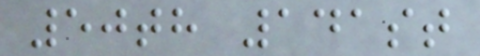50th 141st
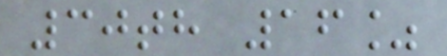30th 16%
